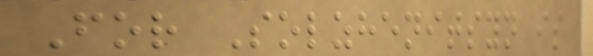For Solzhenitsyn is
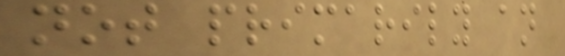not primarily an
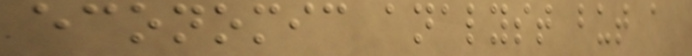economic analyst but a
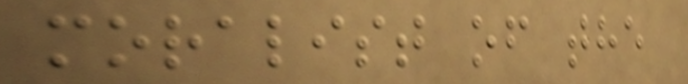moralist of the
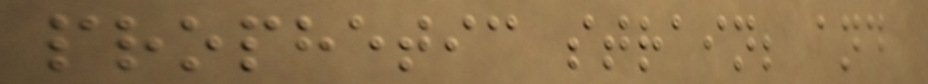prophetic strain; and
